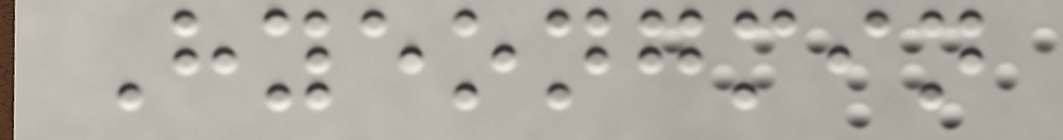Hyeongmin
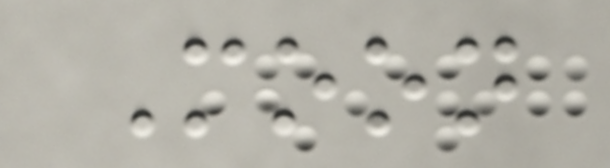Moon
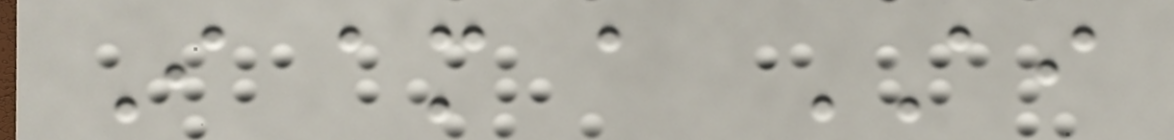I am a AI
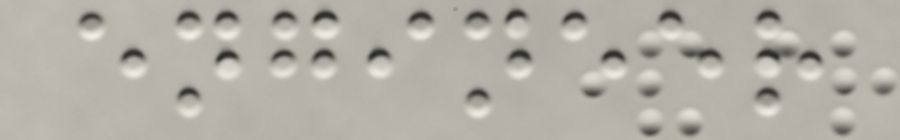engineer
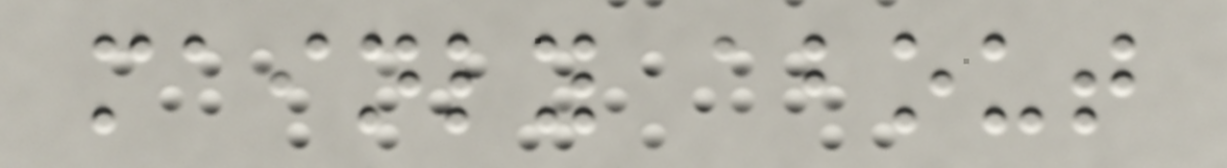mainly about
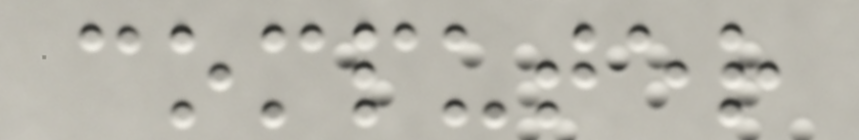computer
